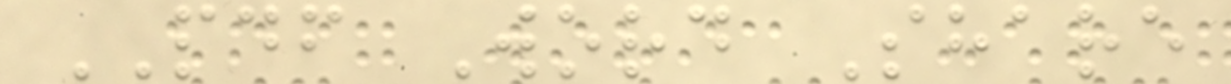PDF Word Share
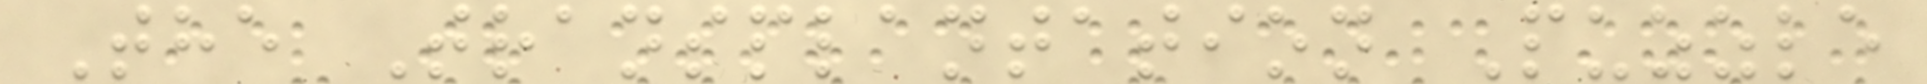The Transplantation Puzzle
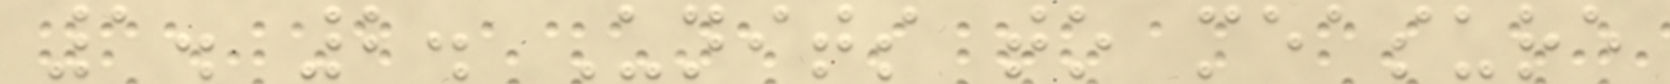1. 2. Units to measure
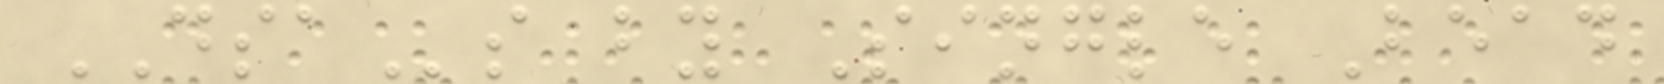DSAs by Single Bead
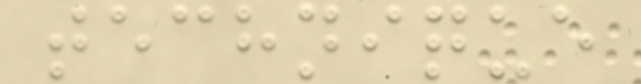technique
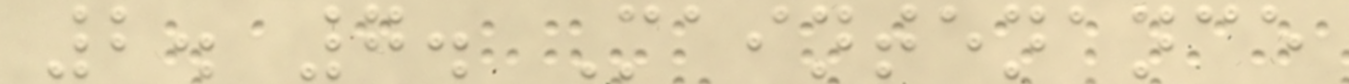2. 7. Maintenance
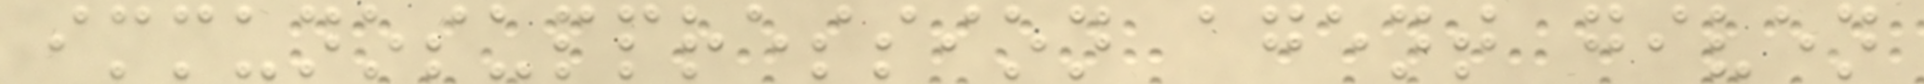immunosuppression agent given
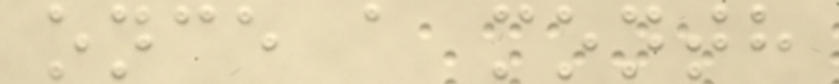once a month
